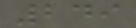249
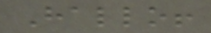Hallo!
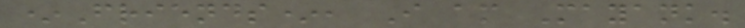*Friends*, I am Mayank.
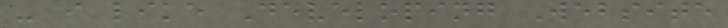- i like Developing Website
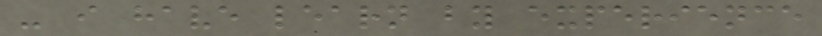- i have learn by experience
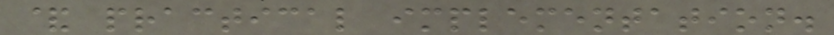& practical implementation.
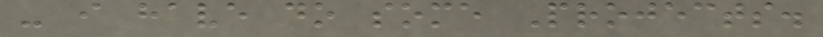- i have do some Projects.
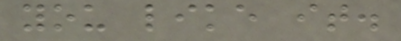you like it.
